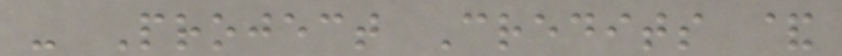- Project Credits &
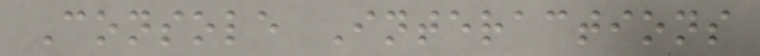Console Interactions
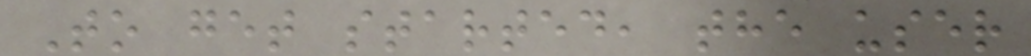To get started, the user
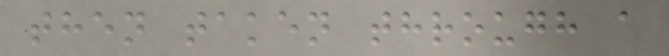then taken through a
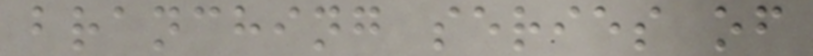branching series of
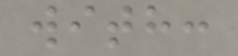with:
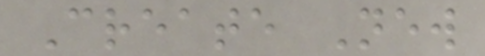Create New
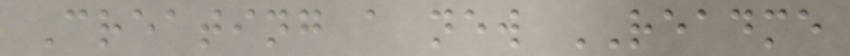Creating a new README
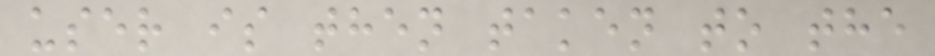user is then taken to the
